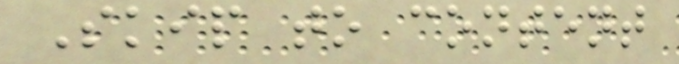Skip to content
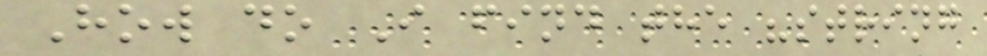How do I find the "string
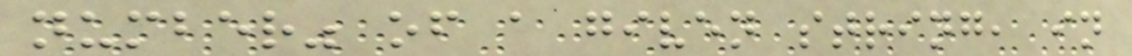number" of a given string, in
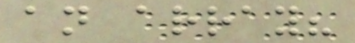an array?
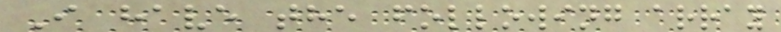I have the following array
